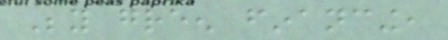Beyond green financing,
